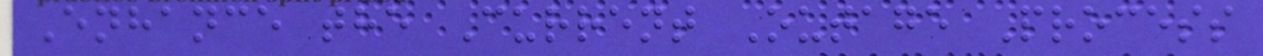Enhance the Current Outage Process
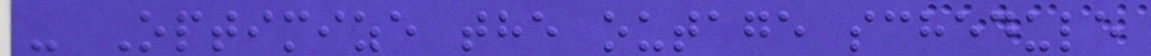- Optimize the outage schedule
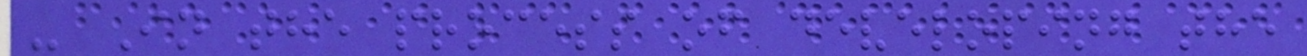- In the process of developing the
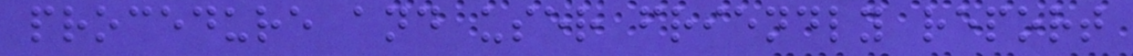procedure and user friendly report
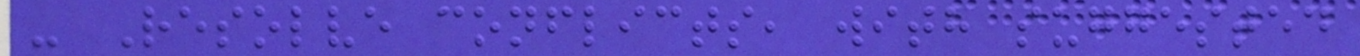- Resolve conflicts, with suggested
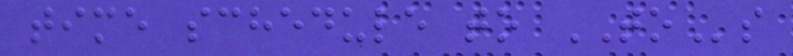time schedule to TOs
